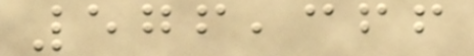576,366
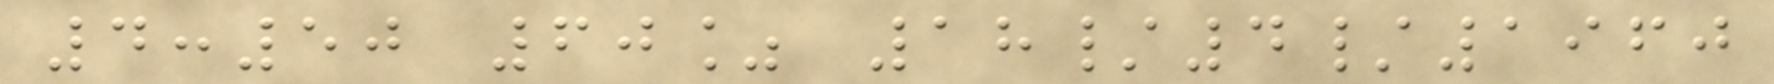4:50 60% 18/4/1960
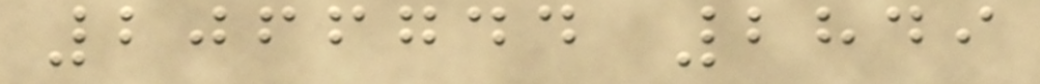2066744 2849
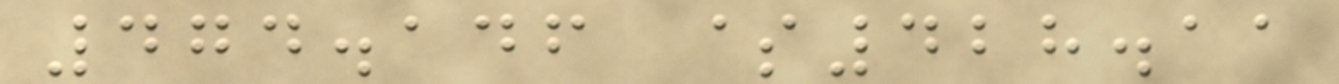474.146 $428.11
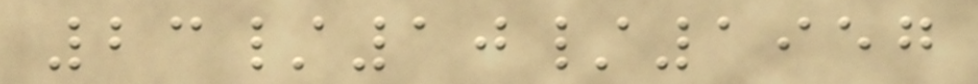23/10/1957
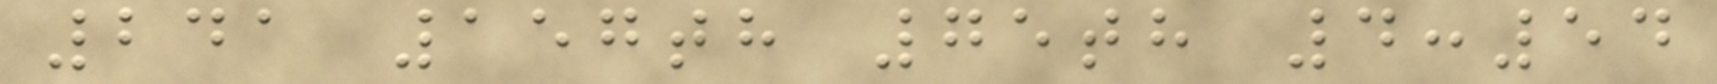241 157th 75th 4:54
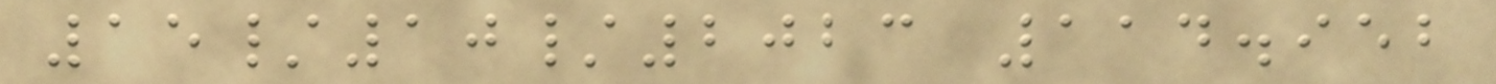15/10/2023 114.952
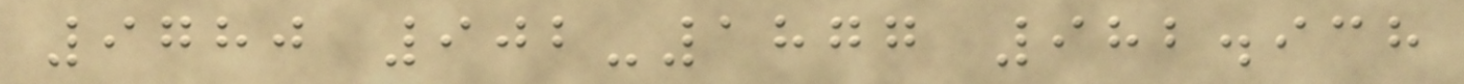9780 902-1877 982.938
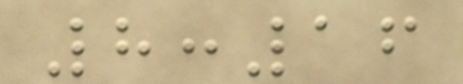8:16
